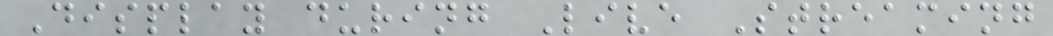Display during Live Streaming
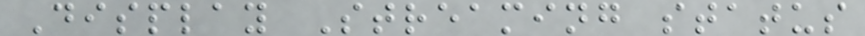Display Streaming status
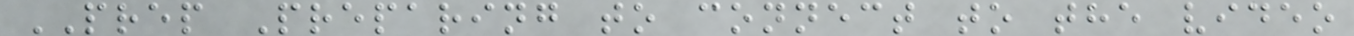PREP Preparing to connect to the video
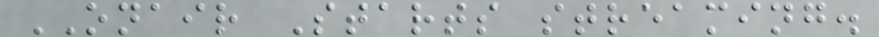ONAIR Starts streaming.
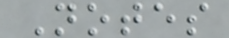Notes
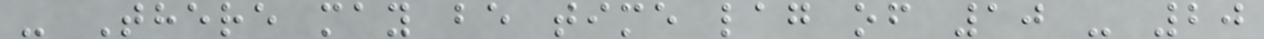- There may be time lag of 10 - 20
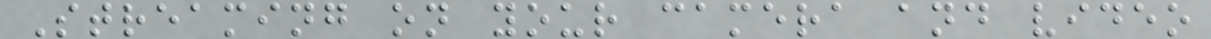Streaming on your camera and video
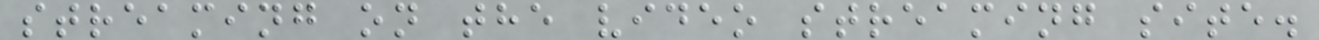streaming on the video streaming site.
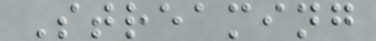Streaming
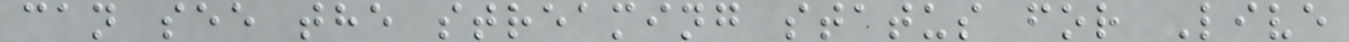can see the streaming status for Live
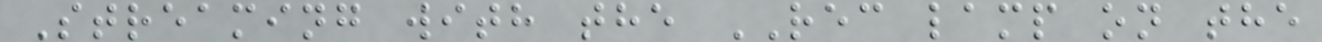Streaming with the REC lamp on the
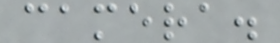camera.
